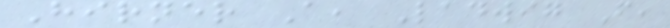Hirner A, Ladwig F,
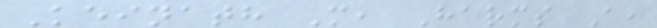Keinath M, Harms A,
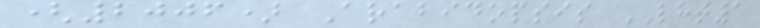(2006) Arabidopsis LHT1
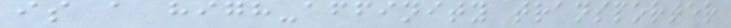is a high-affinity transporter
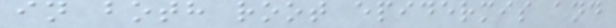in both root epidermis and
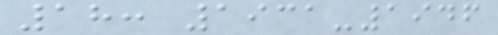18: 1931-1946
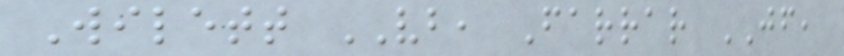Wilett VB, Farrar JF,
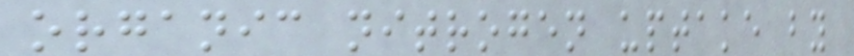organic nitrogen uptake by
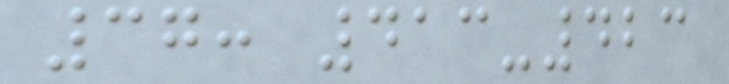37: 413-423
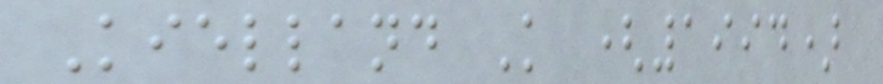Kielland K (1994)
